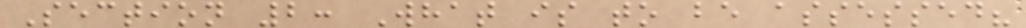Section 2: What is to be assessed?
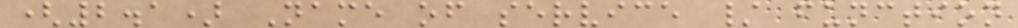(2.1) Name of service / function
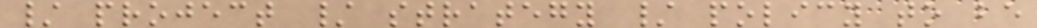/ project / strategy / policy to be
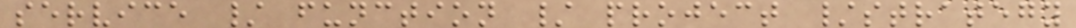service / function / project /strategy
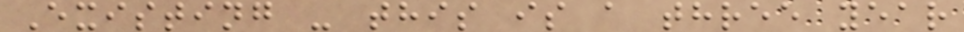Existing - this is a three year
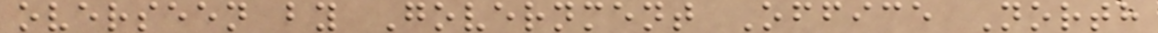overseen by Government Office North
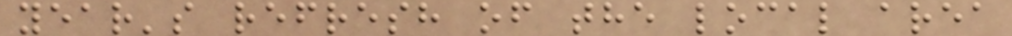year's refresh of the local area
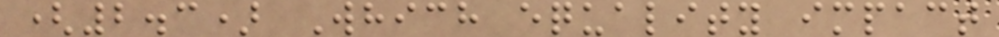(2.3) Which equality impact
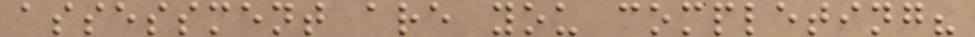assessment are you completing?
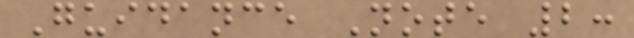Guidance Note 2:
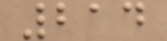214
